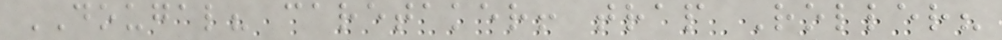DOUGAL? caretaker! trap Roller?
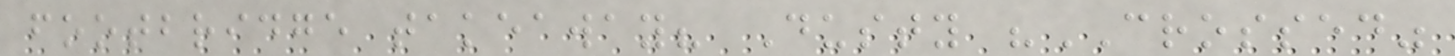footbridge takeaway? Dusty "CROSSED"
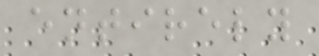entirely
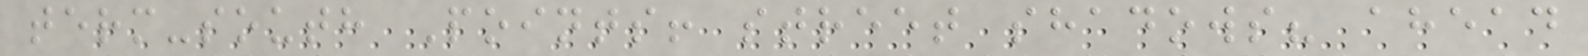term-south Points! street shadows? ahead
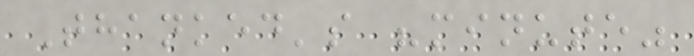Thanked's "minute"
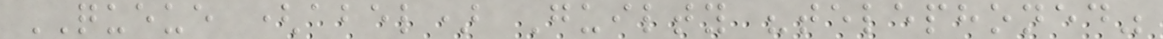QUEUE (abel) Guilty "telephoned"
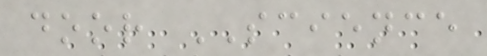door SCIENCE
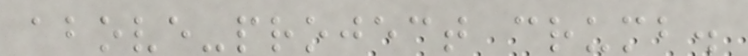above-project crumb.
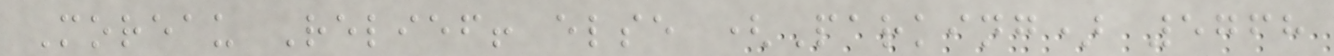Moreau Relief! else (Parking) 5768
